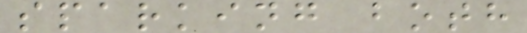sparking both
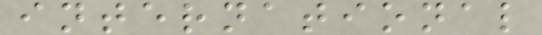international
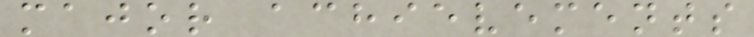major achievements
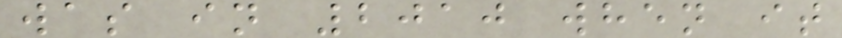was in 2010 when it
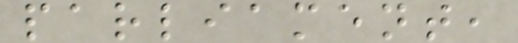parliament,
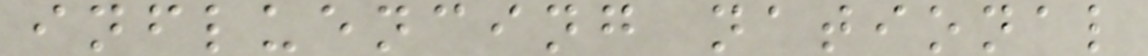influencing national
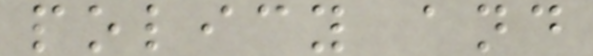policy and
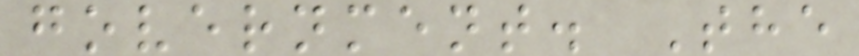government. The
